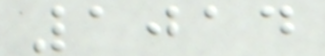1014
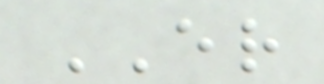ER
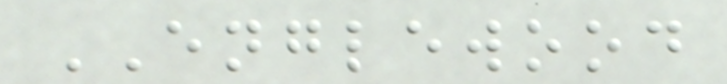ENGLEWOOD
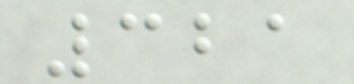321
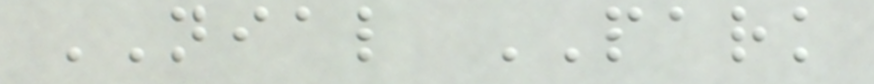NIAL PARK
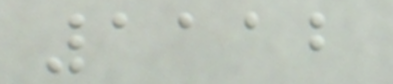1112
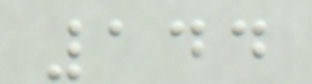144
